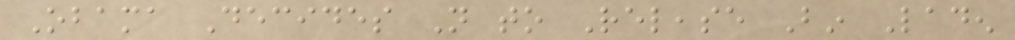Obama Decides Not to Release Bin Laden
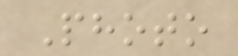Photo
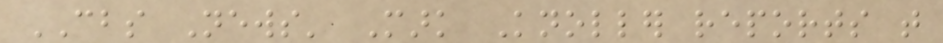CBS News' Mark Knoller reports that
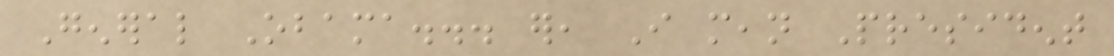General Obama... er, I mean President
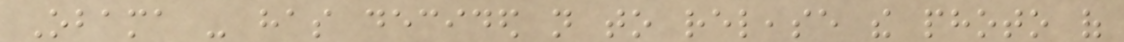Obama - has decided not to release the photo of
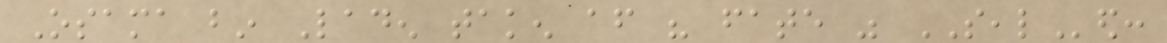Osama bin Laden taken after his fate was SEALed:
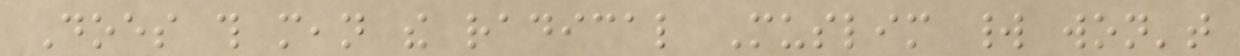Does this mean the radical Muslim world won't
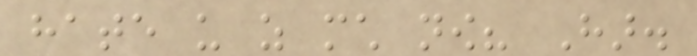hate us as much now? Har.
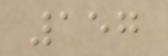157
